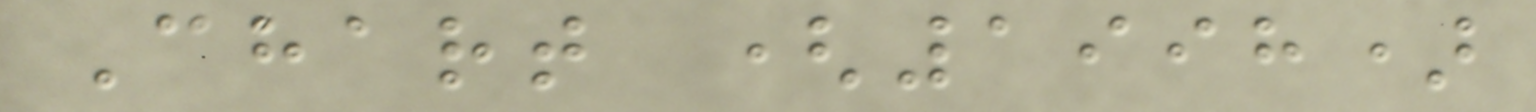Chart (1998)
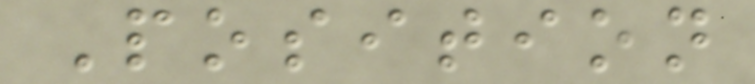Position
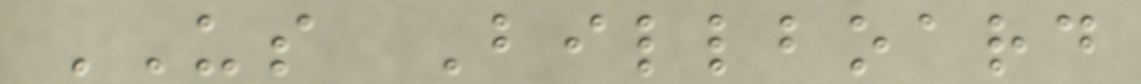US Billboard
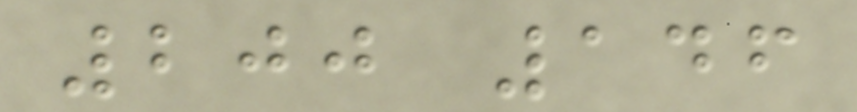200 146
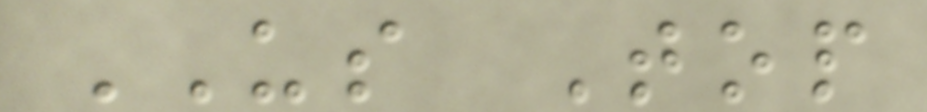US Top
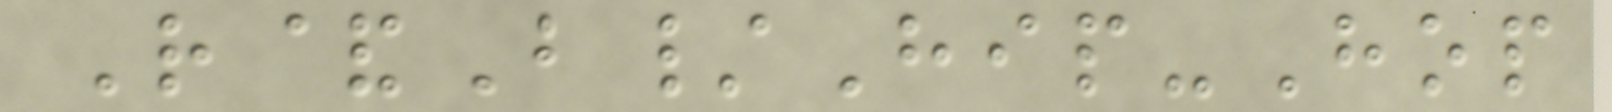R&B/Hip-Hop
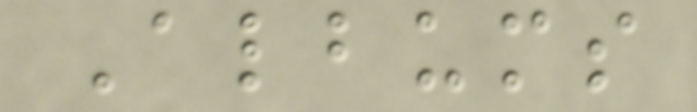Albums
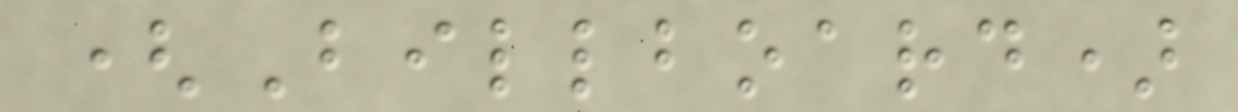(Billboard)
